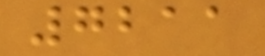7211
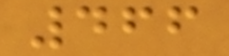466
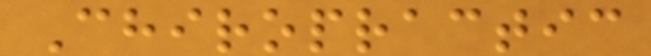Chiropractic
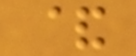&
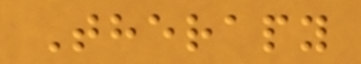Therapy
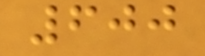600
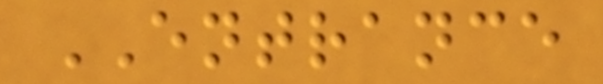ENTRANCE
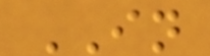IN
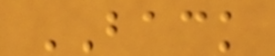BACK
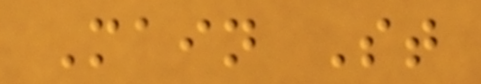Main St
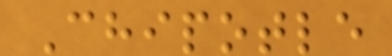Chipotle
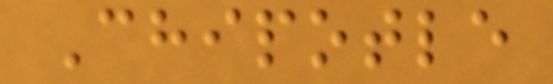Chipotle
